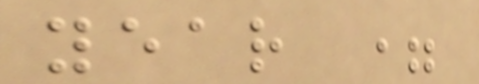year =
